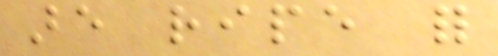are ripe for
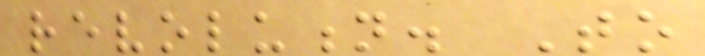revolution. To
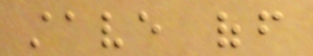stave off
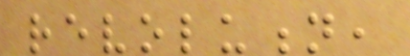revolution,
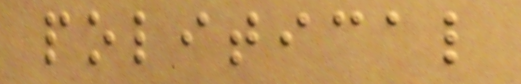political
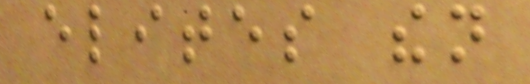elites then
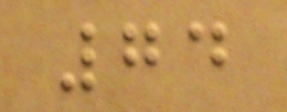74
